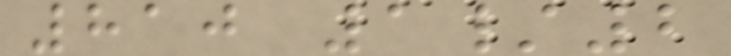810 1/2
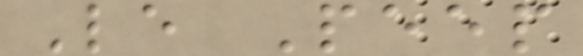Le Peep
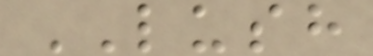LUSH
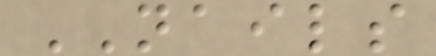NAILS
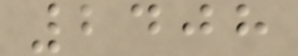2408
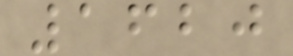1620
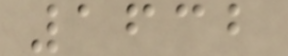1632
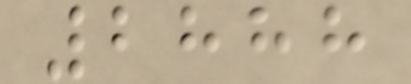2888
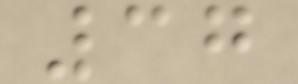37
